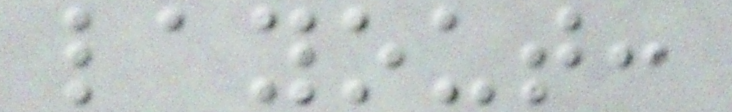layout:
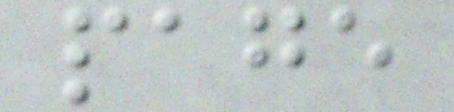page
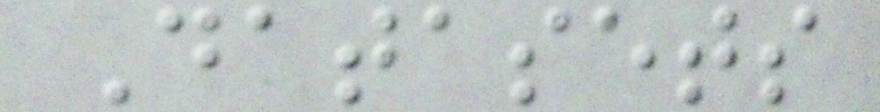Datasets
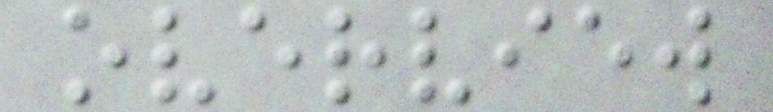overview
